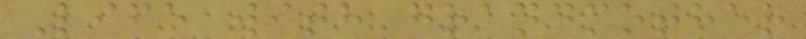Life with grandmother
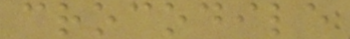crocodile
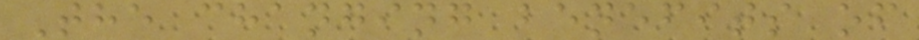The changing benefits of
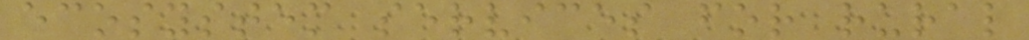ecosystem services for rural
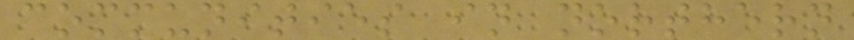communities in northern
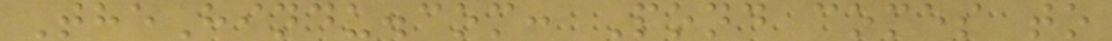TheHindu.com: Pond comes to
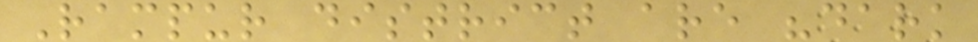Rampur district are "dark
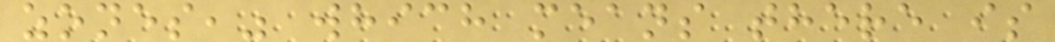zones," which means there is
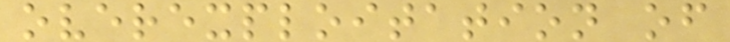overexploitation of
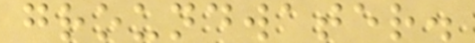groundwater.
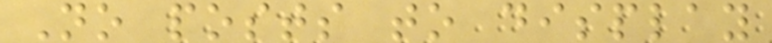No posts to display
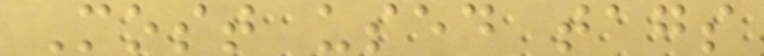Most used tags
